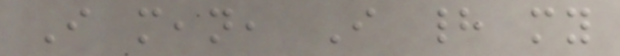I mean, I had my
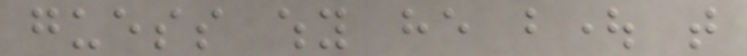guess why he bought that
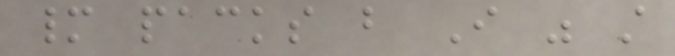many packs but I was still
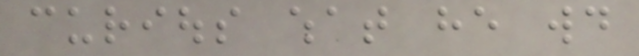curious what he would
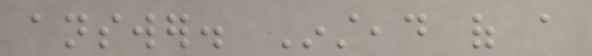answer. Instead of a
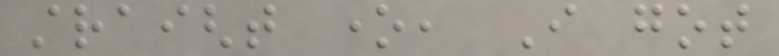straight one, I got
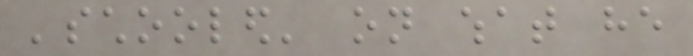'schooled' on what he
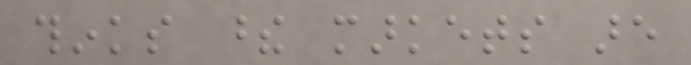thinks these markets are
